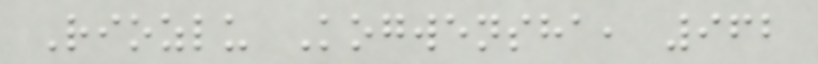Riozlu Kogwensha, 962
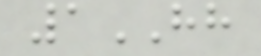1HH
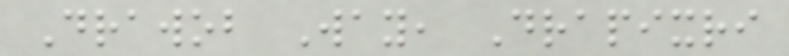Drawob Way, Drapixri
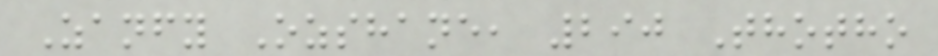Zanfy Ozshane, 290 Thotho
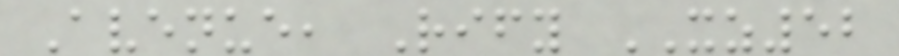Avenue, Rify XZ52
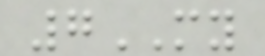7MY
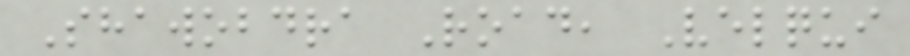Shawobdra Road, Velqui
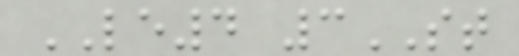LE4 3ST
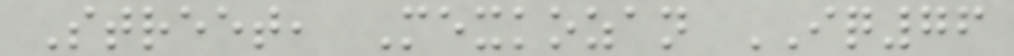Street, Mexkozan IQ76
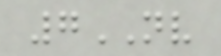7NV
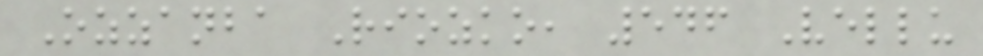Ozzanba Riozko, 546 Vellu
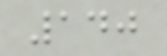140
